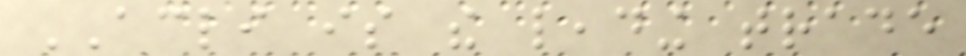ACLI is the leading trade
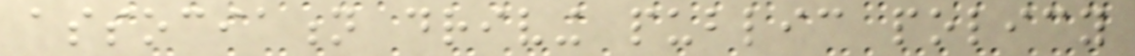association driving public policy
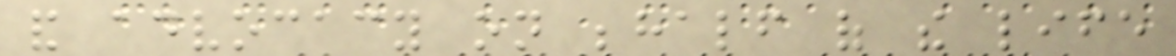and advocacy on behalf of the life
